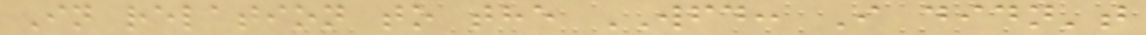In relation to the WFD: I didn't
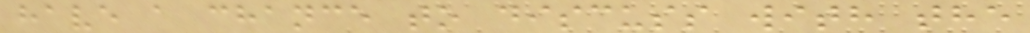have a chance to discuss with the
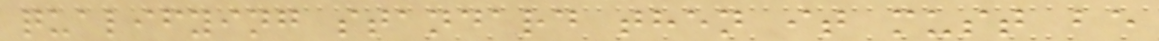qualifying standard then it must be
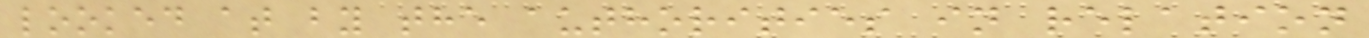looked at by the authorities in relation
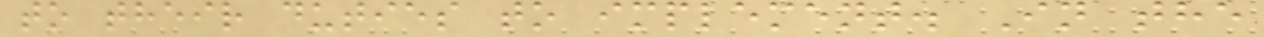to their duties to implement. In the
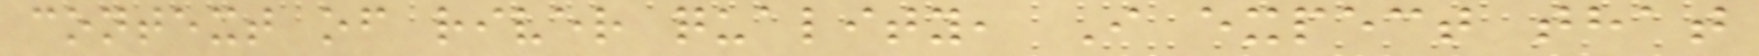context of river quality, I expect that
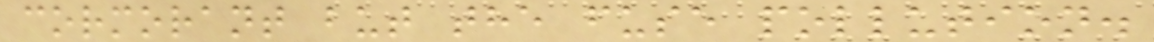cormorant but the fuse pollution.
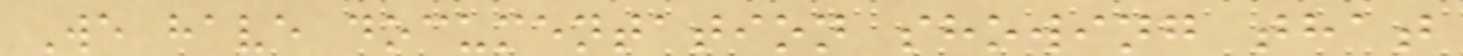We have documentation showing that
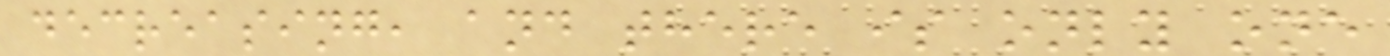decreasing, and there is only one
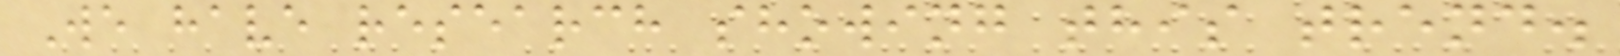We have research showing this trend.
